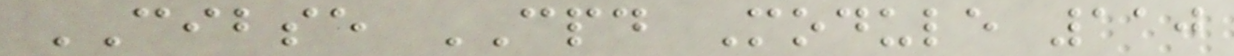CIBSE CPD Module 110
